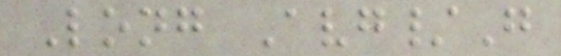Long Avg/G
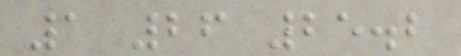1 26 25.2
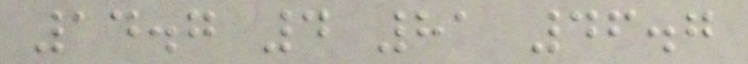14.7 4 81 46.7
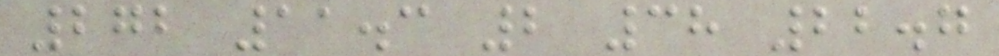272 11.3 2 38 22.7
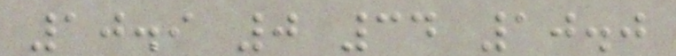10.9 0 34 10.0
